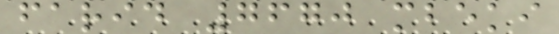farid 7670 mbeki
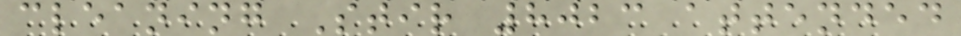cleaning Stir 8023 attended
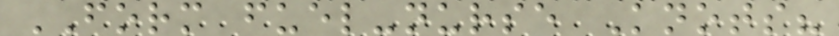FORM fuel-nurse Knots?
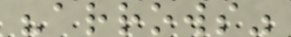"arrows"
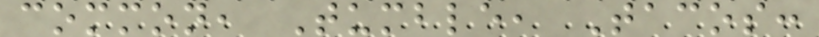common, Tumble, Tacos:
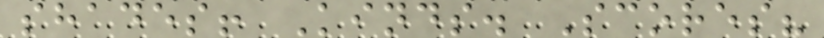shades! Kinds. Scores?
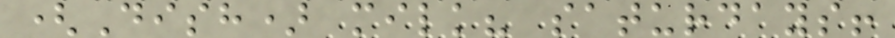(Dish) milk? saturdays!
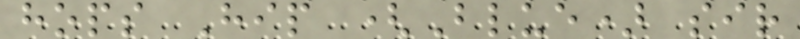hops Hip (Blue) sir
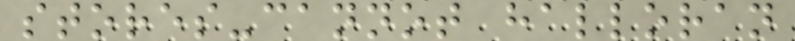stores-cannot halloran
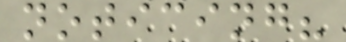noticing?
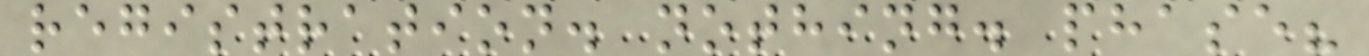registration. nothing. phase?
